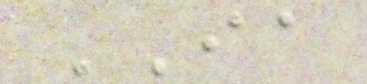IA
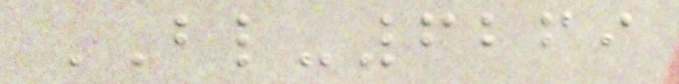BL-6269
